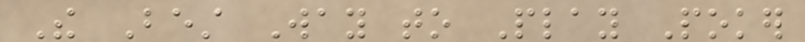The Best Way to Play Poker
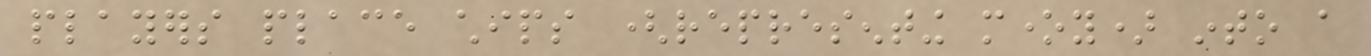players place chips (representing money) into a
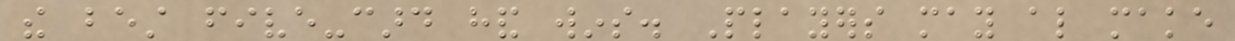the best five-card hand wins. Players may also make
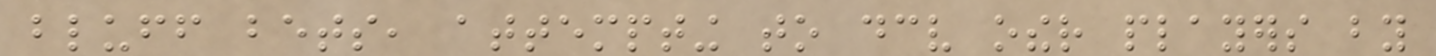bluff bets, attempting to deceive other players by
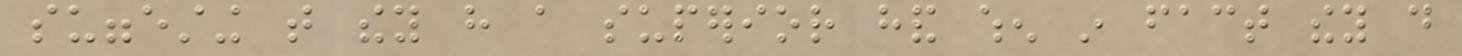suggesting that they have a superior hand when in fact they do
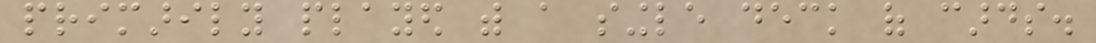primarily played with a single deck of cards.
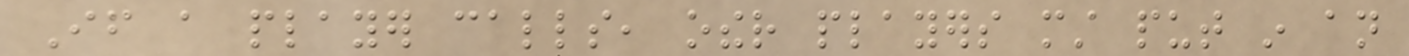If a player calls, other players must put in an
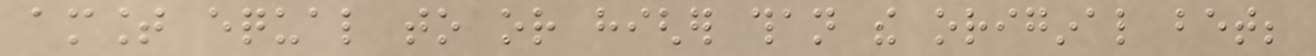amount equal to or higher than the original bet;
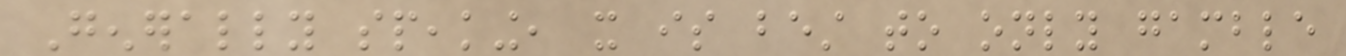Generally speaking, it is best to only gamble
